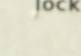a
